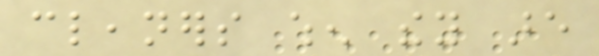cleaners when they are
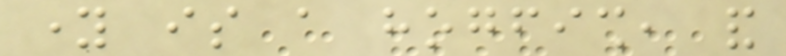young is a hogfish, and
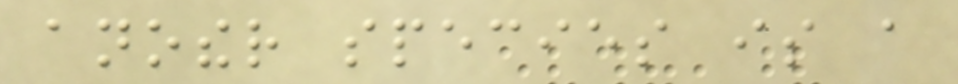another species is a
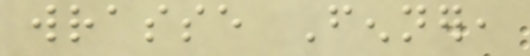wrasse Fenner,
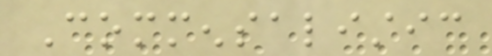Commensalistic
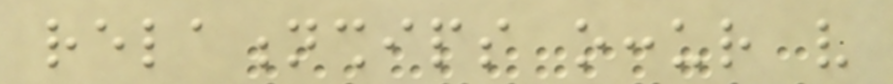relationships occur very
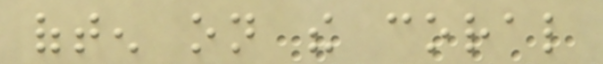often on the coral
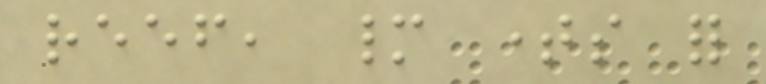reef, many times for
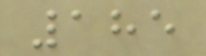185
